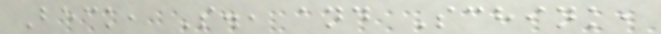Beck, S., and Schink,
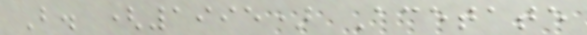B. (1995) Acetate
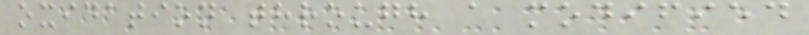oxidation through a modified
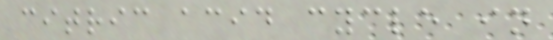citric acid cycle in
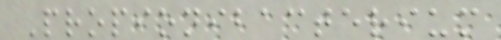Propionibacterium
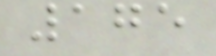175
